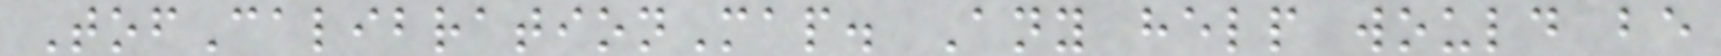TofCalibrationMap. Any help would be
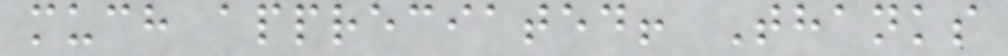much appreciated! Thanks
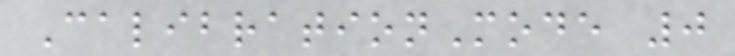CalibrationMode 0
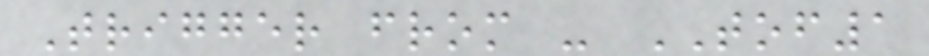Trigger from - TOF1
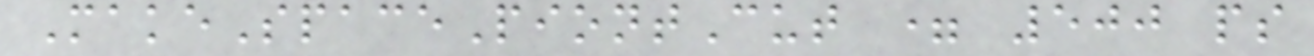MakeSpacePiontCut = 500 ps
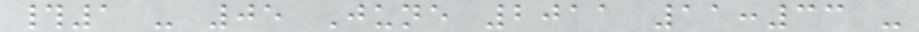#1 - 05 June 2011 11:33 -
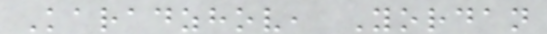Karadzhov, Yordan
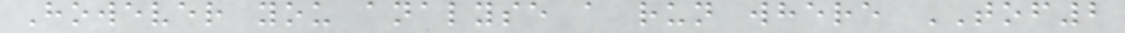However you analyse a run where TOF2
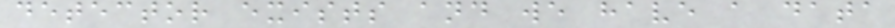detector exists and we have a data
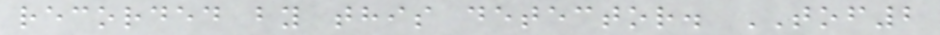recorded by this detector. TOF2
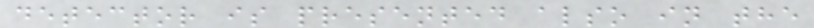detector is presented also in the
